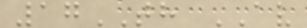17TH AV
